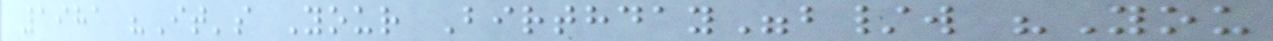1981 "It's Your Birthday"b/w "You
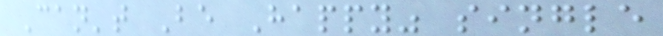Can't Be Happy" single
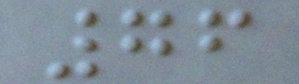76
